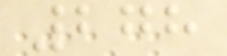278
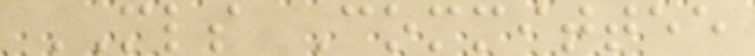MLS Committee
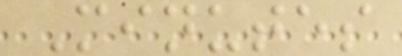Minutes
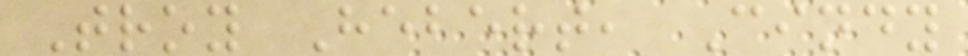Troy Hebert, Cindy
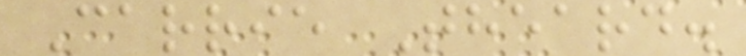Carrie Theard.
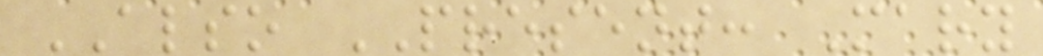ALSO PRESENT: Mary
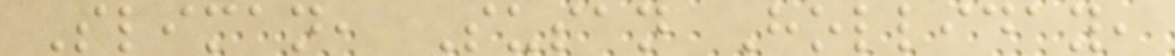Sliman, Susan Holliday,
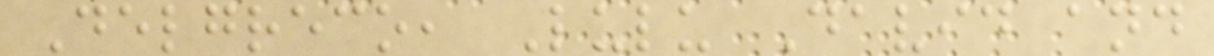Delgreco, Lulu David and
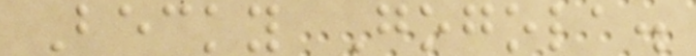Becky Gogola.
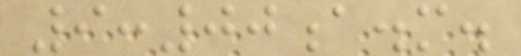9:00a.m.
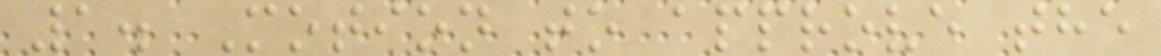1. Motion to approve the
